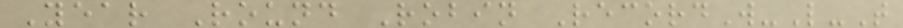Year Round Robin RecordW-L-T
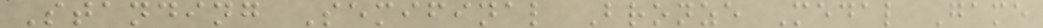Standing Semifinal Bronze Medal Game
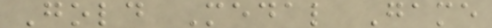Gold Medal Game
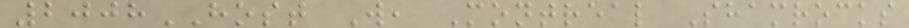2008HOST W, Montreal Shamrocks
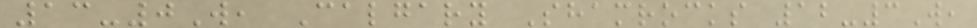13-0W, Calgary Shamrocks 12-3W,
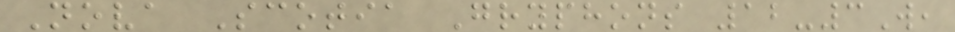Nova Scotia Gryphons 12-3W,
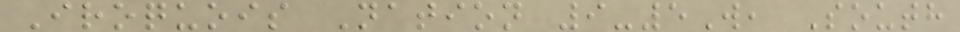Iroquois Nation 9-5W, South
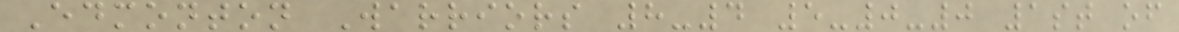Edmonton Warriors 8-4 5-0-0 1st of
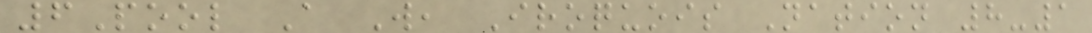6Pool A W, Iroquois Nation 8-1
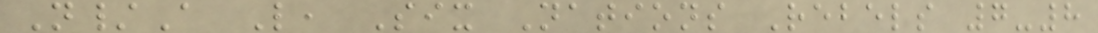N/A L, Six Nations Rebels 7-8
